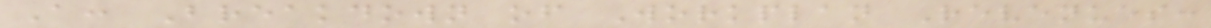A: Breakdown of Workplan Revenues:
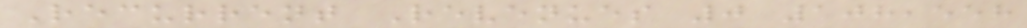Recurrent Revenues 0 108,558
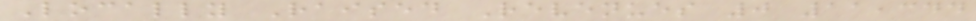Locally Raised Revenues 0 11,344
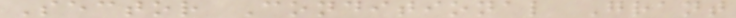Sector Conditional Grant
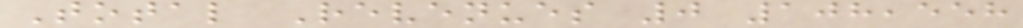Total Revenues 0 108,558
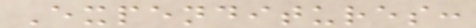Expenditures:
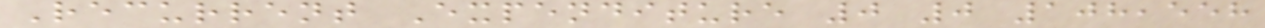Recurrent Expenditure 0 0 108,558
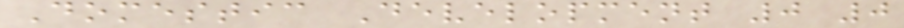Domestic Development 0 0
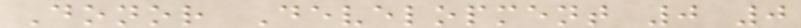Donor Development 0 0
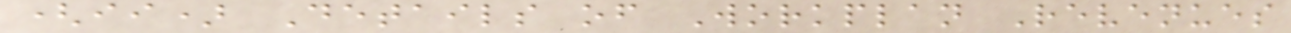(ii) Details of Workplan Revenues
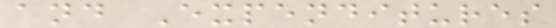and Expenditures
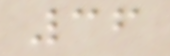36
